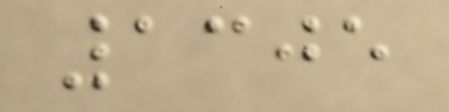1305
